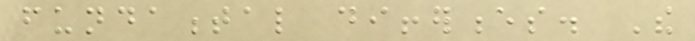fundamental differences. The
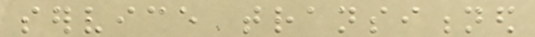service transitioned
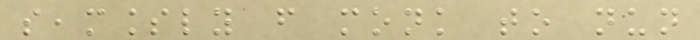seamlessly from monk to nun
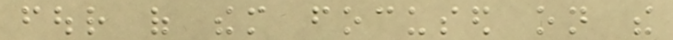four of them focused on the
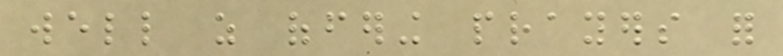well as offering prayers for
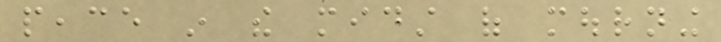peace in the midst of mourning
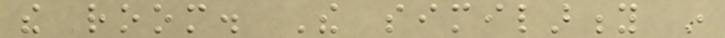the room. The similarity in
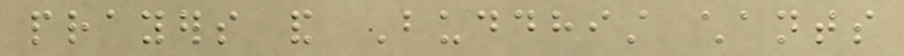prayers and Buddhist chants
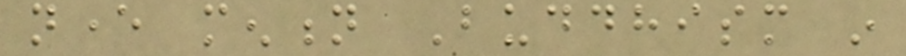never mention Buddhism in
